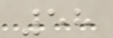58
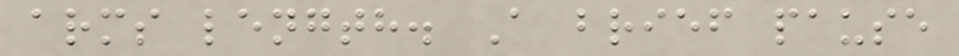arms length. A brief pause
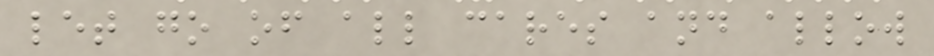let go of all cares and allow
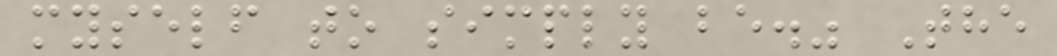myself to simply be." The
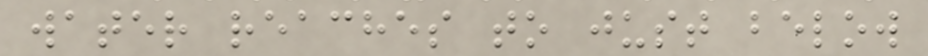water reaches to just below
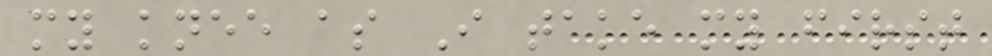my knee as I take my first
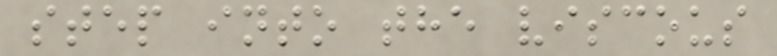step into the viscous
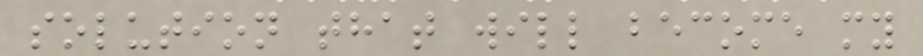solution that will become my
